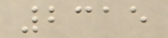2315
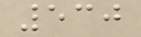530
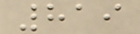819
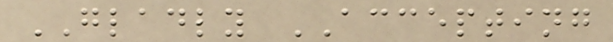GLADLY ACCEPTING
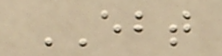EBT
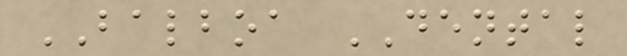BALBOA DENTAL
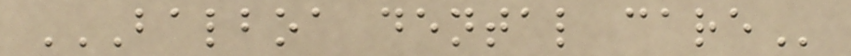BALBOA DENTAL CARE
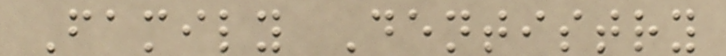Family Dentistry
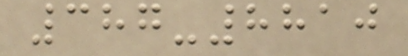387-8810
